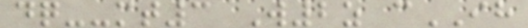dq--mt3 W2z cIH
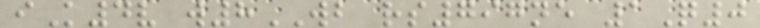iK4v w8WB rs797ne 1Q0
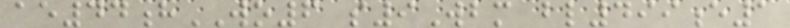ae44hWO6 s9Wbm bl499e1
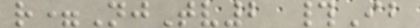r=NjTv2 #Ib
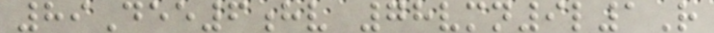89Dee6hv 78vmn9l1R
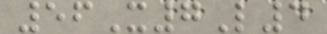56X7L4
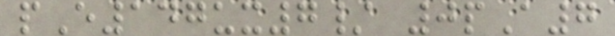pE147ux7/ 0pA7
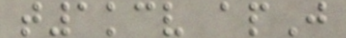t1kcv apJ
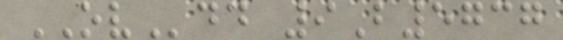OVdd 9B5737
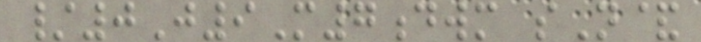/0J9M7dwm sN&
